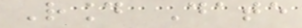Round Date
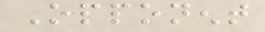Opponent
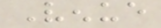Venue
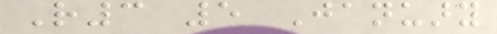R3 5 January
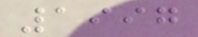1997
